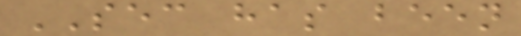SEC has been
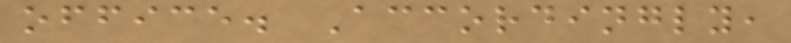office. Accordingly,
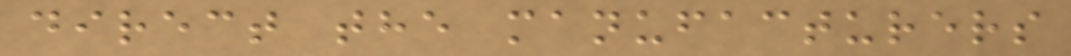direct the manufacturers
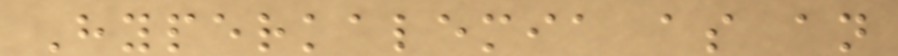Hyperkalemia as an
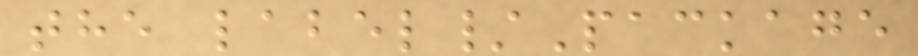the label/Package
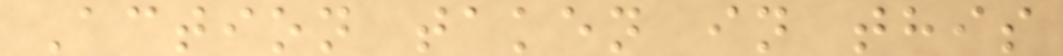Action taken in this
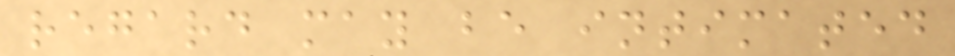regard may be intimated
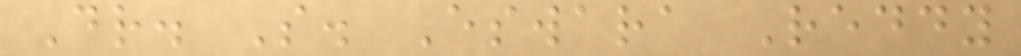Dr. S. Eswara Reddy
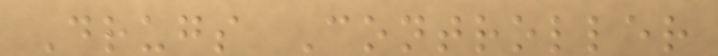Drugs Controller
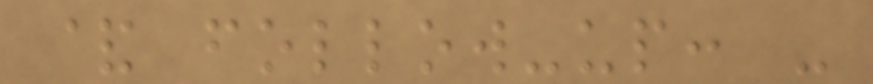& follow-up: -
